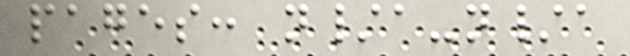pages: n/a-n/a
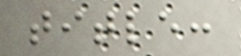title:
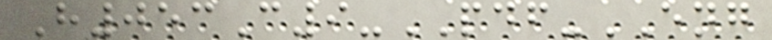H053C9-PDF-ENG
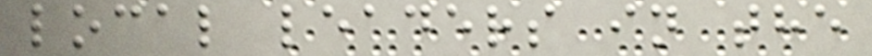local leaders in the
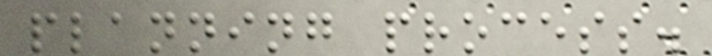planning process.
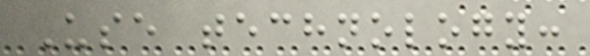Use technology:
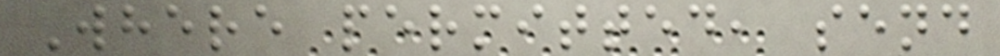Where permitted, send
